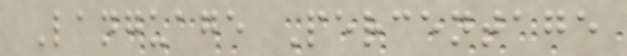Language Percentage
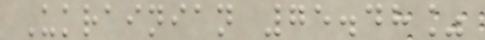Ukrainian 75.48%
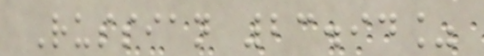Russian 23.94%
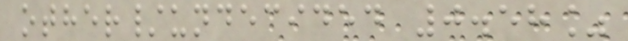other/undecided 0.58%
